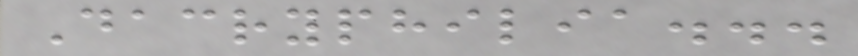Dacryphilia...
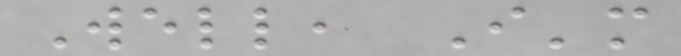Well, I'm
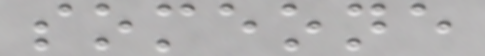someone
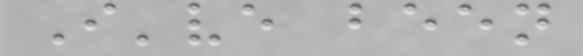I've been
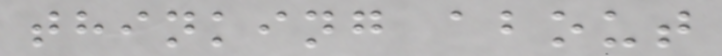thinking about
